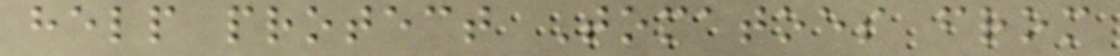help protect Tomatoes from
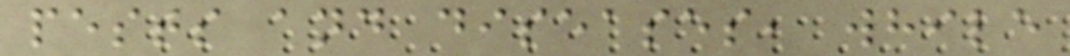pests and diseases, while
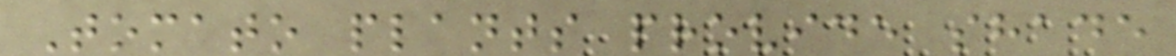Tomato plants provide shade
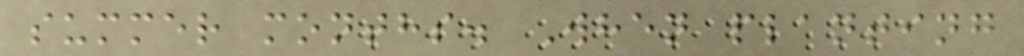summer months. When planting
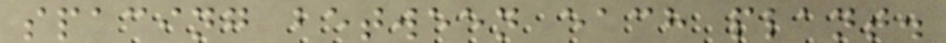spacing between each plant.
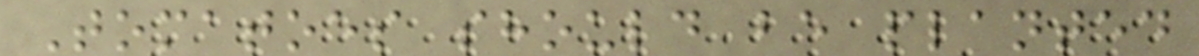Tomatoes should be planted
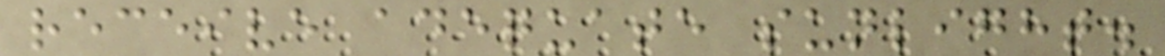receive adequate sunlight.
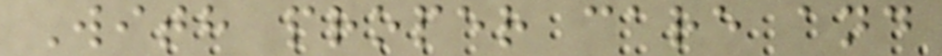With proper care and
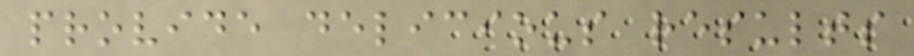provide delicious results
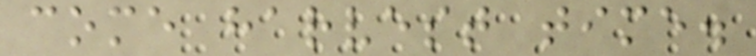come harvest time.
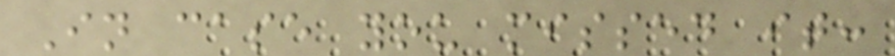In case you missed it:
